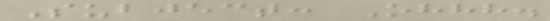Subject: Ohhh.
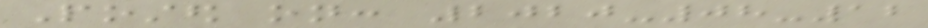Posted on: 2020-08-12
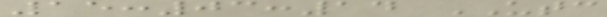15:03:14 UTC
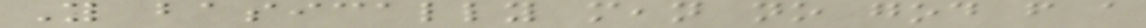You basically mean no god from a
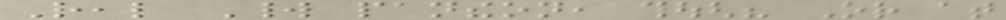Real World pantheon, though? Or at
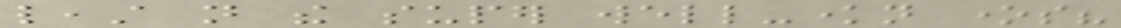least not the super well-known ones?
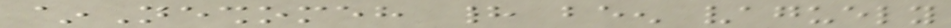~Neshomeh had been vaguely
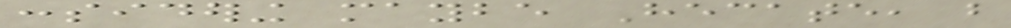considering maybe Hecate, but
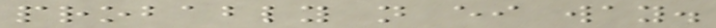probably not either way.
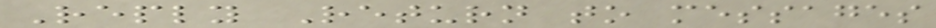Reply Return to messages
